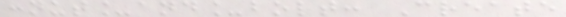:nut_and_bolt: Create
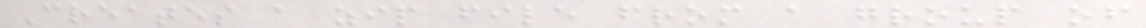Creates a zip file from a group of
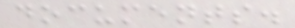documents.
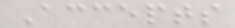Accepts
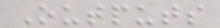Outputs
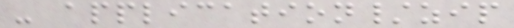- application/zip
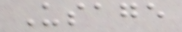Usage
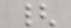{
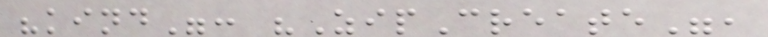"kind": "ZipCreate",
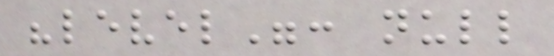"level": null
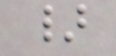}
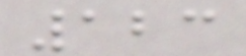123
